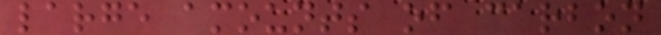large amounts of carbon
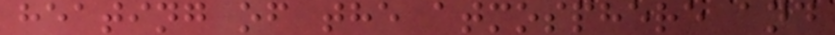heating of the atmosphere and
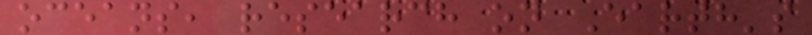oceans, research on Earth's
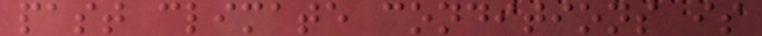past climate conditions is
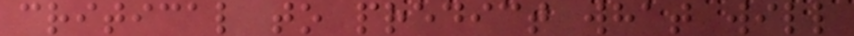critical to predict what will
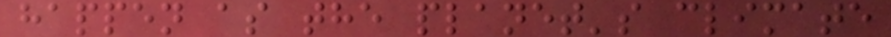happen as the planet's climate
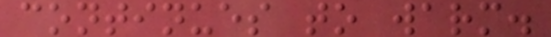continues to warm.
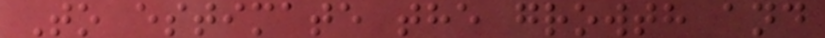To estimate the growth and
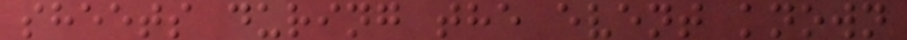sheets during the event known
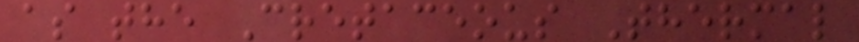as the Cretaceous Thermal
